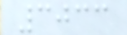3033
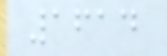1614
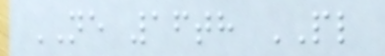NE 16th PL
